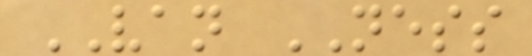VAN NESS
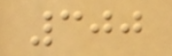300
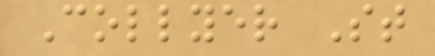Collyer St
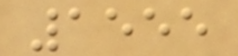1555
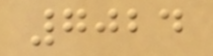7024
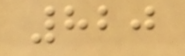820
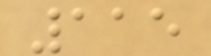115
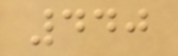440
